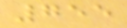755
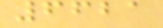6621
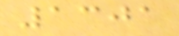1301
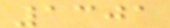1301
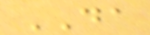DA
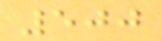500
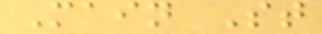Main St
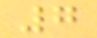7
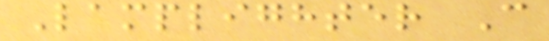Lamplighter C
